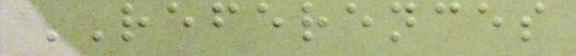REFERENCES
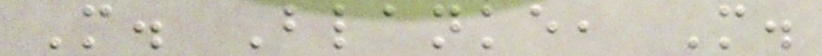M. Blanke, M.
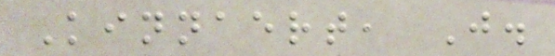Kinnaert, J.
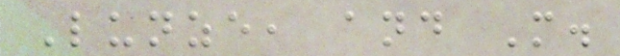Lunze, and M.
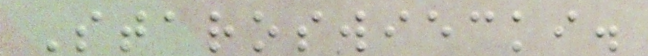Staroswiecki.
